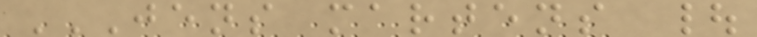JENS MARTENS |
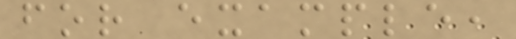for example,
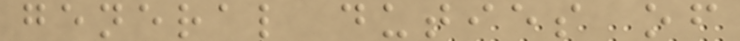general duties of
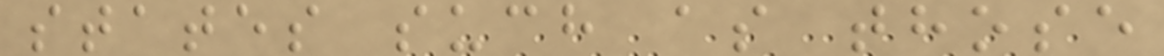states such as those
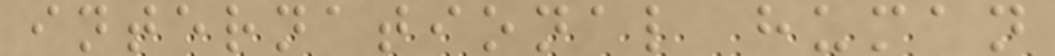international human
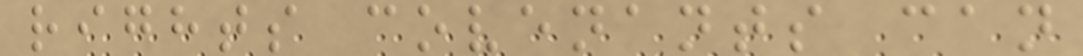rights covenants can
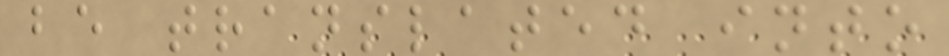be translated into
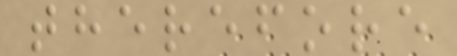therefore
